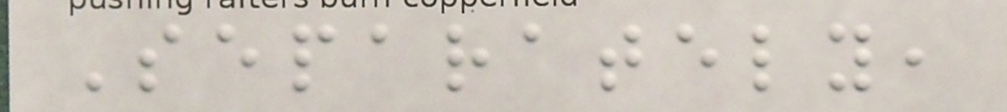Separately,
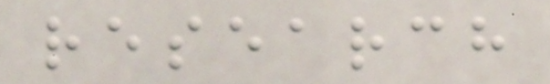research
